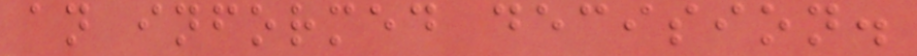an informed decision.
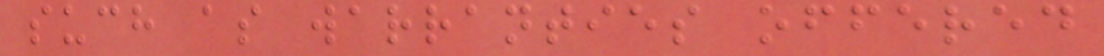such as warranties offered
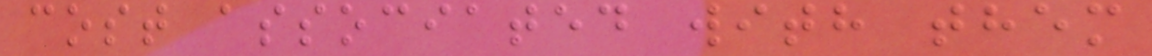cost associated with them
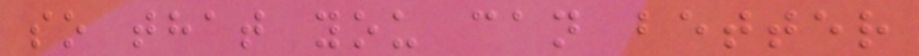so that you can better
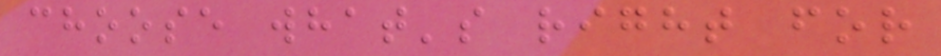choose what's right for
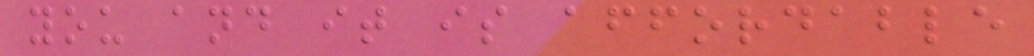you and it is affordable
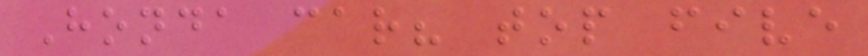Honda car? top five
